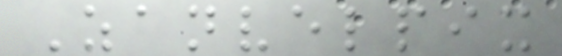Zanvelpix
